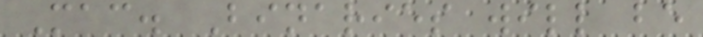Mac. Binaries will be
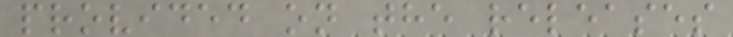provided on the releases
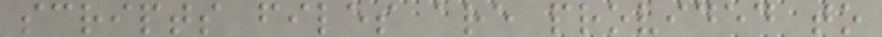scripts files are provided to
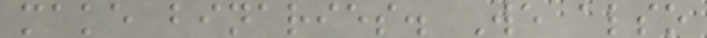make binaries. We also
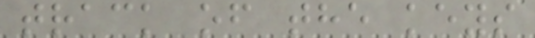track of the keys
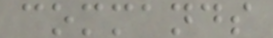commands
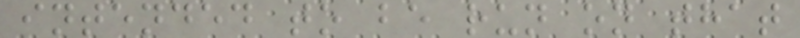intended to be run on that
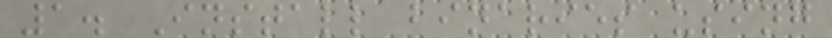1. Install binaries using
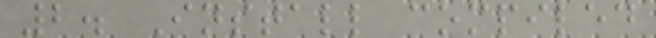2. Install compiled
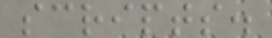scripts.
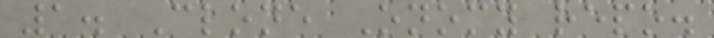1. Clone Onomy repo.
